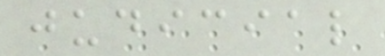judicial
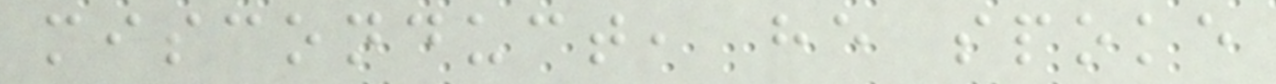misconduct, he spoke
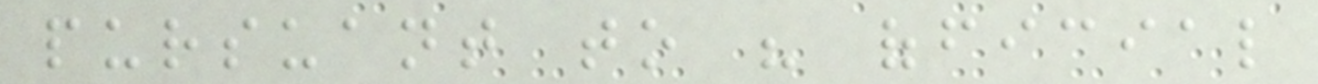pursuant to his official
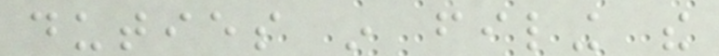duties in filing the
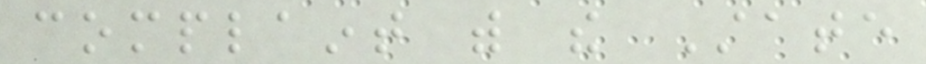complaint with the State
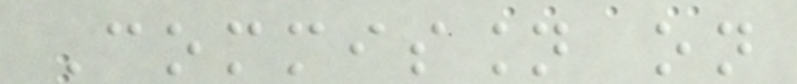Commission on
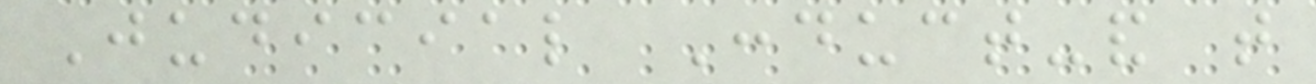Judicial Conduct-and that
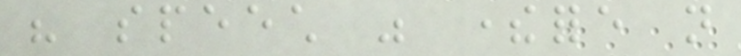his speech was therefore not
